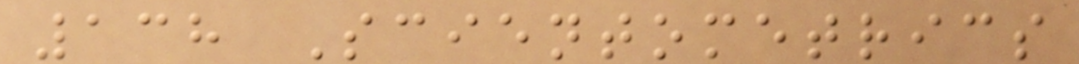138 Scientometrics
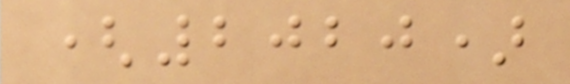(2020)
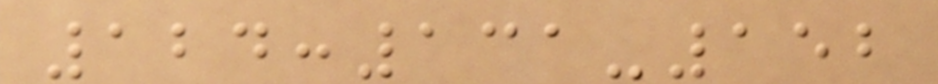124:131-152
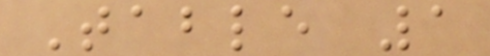Table 1
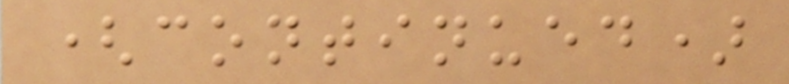(continued)
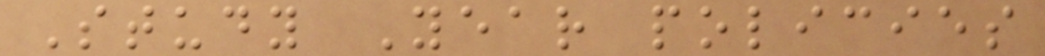Study Year policies
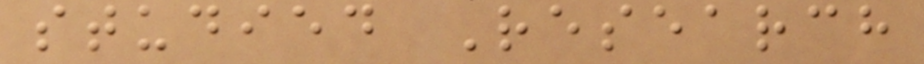studied Research
